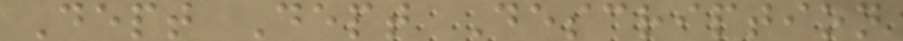Dept Dept Description
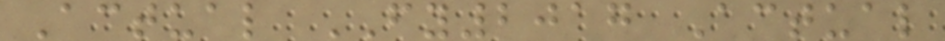Actual FY2017 Actual
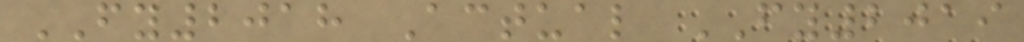FY2018 Actual FY2019
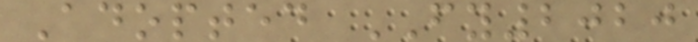Adopted FY2020
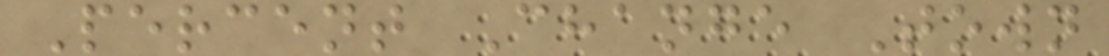Percent Change Town
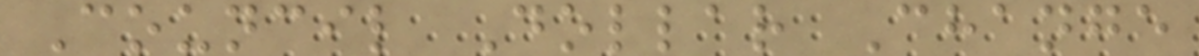Council Dollar Change
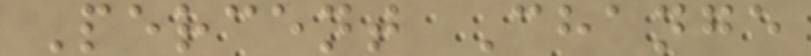Percent Change
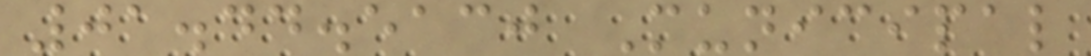01.44.5130 Municipal
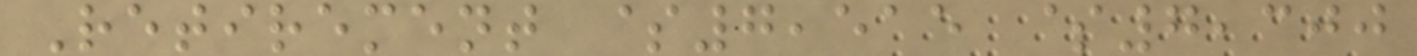Retirement $7,515 $7,300
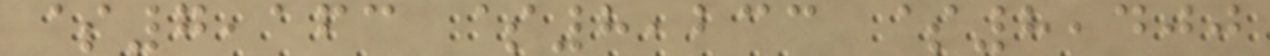$7,163 $8,233 $8,400
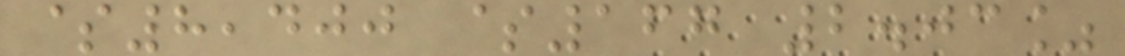$8,400 $167 2.03%
